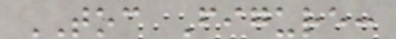TOC Figure:
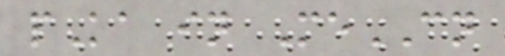pKa in MeCN
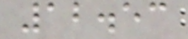12.53
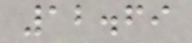12.69
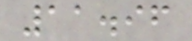11.96
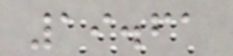19.61
